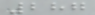287
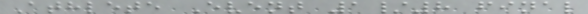Athlete Event 1/8 final
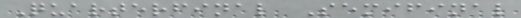Quarterfinal Semifinal
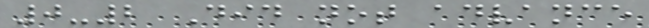0-2 Did not advance
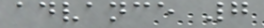advance 7
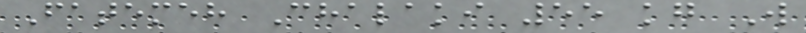Fatemeh Chalaki 55 kg W
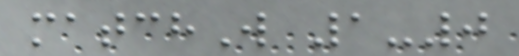matchW 1-0
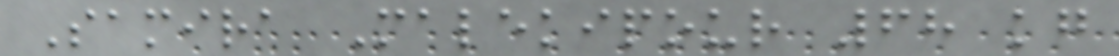Samira Malekipour 68 kg
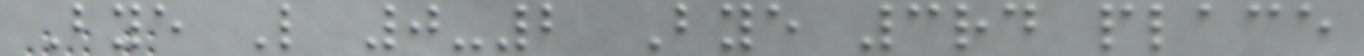Bye L 0-2 Bye 3rd place
